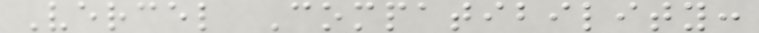Vercel Compatibility:
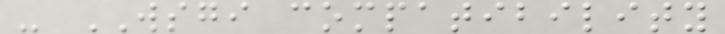- WSGI compatibility
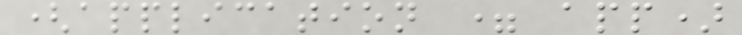(application = app)
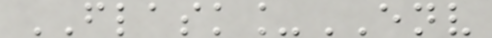FLASK_ENV
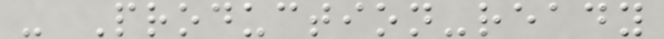- Production-ready
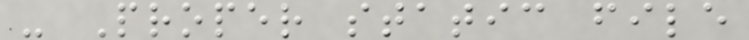- Proper static file
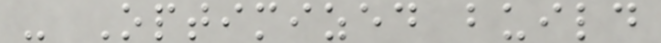- Optimized build
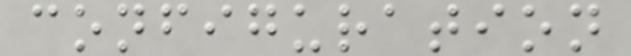configuration
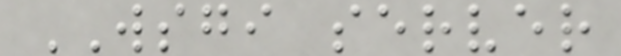WSGI server
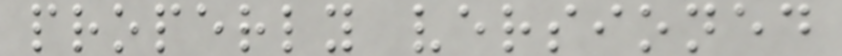properly versioned
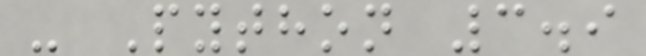- Python 3.9
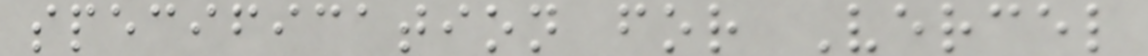specification for Vercel
